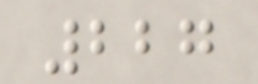227
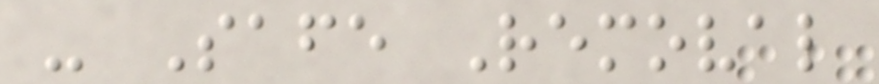- Safe Removal
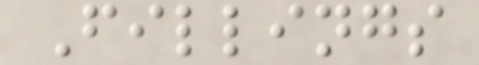Fillings
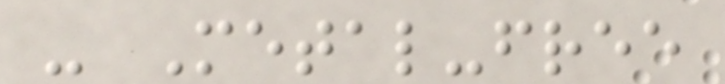- Metal-free
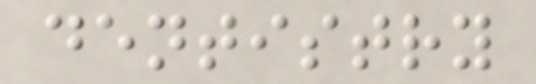dentistry
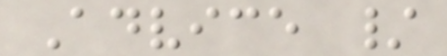Advice /
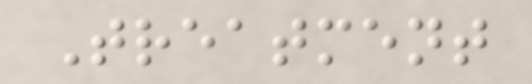Treatment
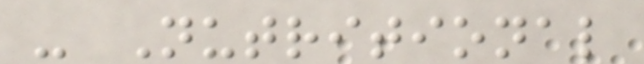- Nutritional
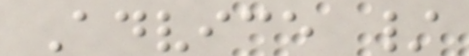Advice /
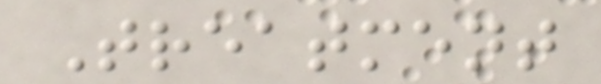Treatment
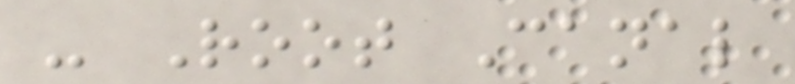- Root Canal
